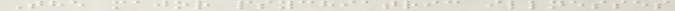The major psychiatric illnesses
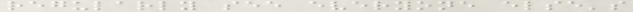regularly see everyone else's
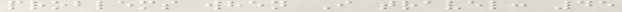problems when I travel: 45
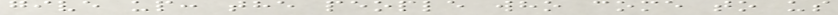give up: the people who come to us
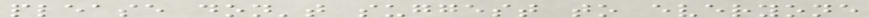please don't suggest to everyone
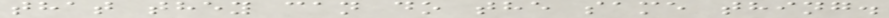that they can do the same thing.
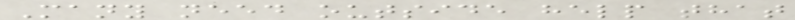Many need outside help that
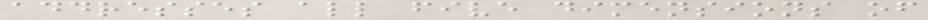addresses all five dimensions of
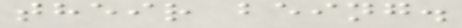their being.
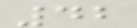42
